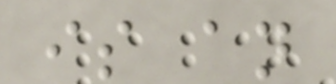is an
